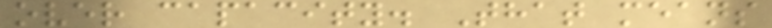over capacity. That means
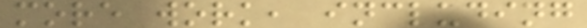more work, including
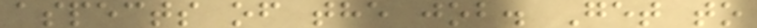aspects of the job. Get to
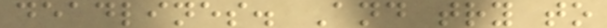deadlines. And try to
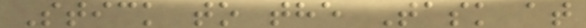Stick to the Task at
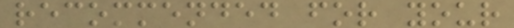recommended for your
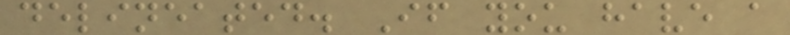delineated. If you have a
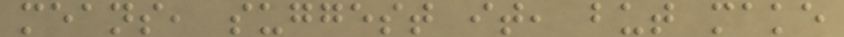means, suggest it, but make
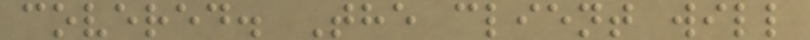covered. The client will
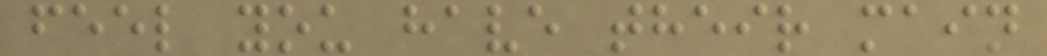feel you have their main
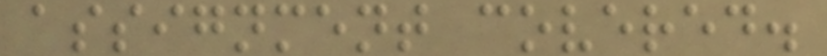assignment covered.
